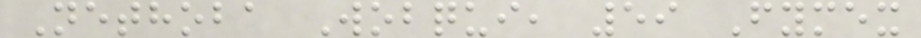Nethoba Wobqui, 59 Fymex
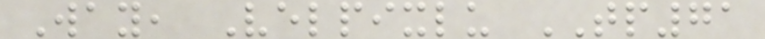Way, Velpixlu TP71
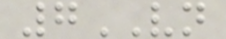7VN
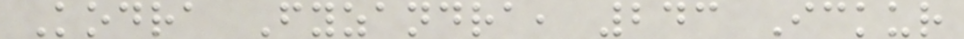Kodra Fyzandra, 243 Ickur
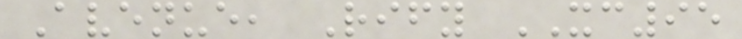Avenue, Rify XC95
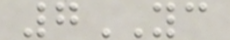7YC
